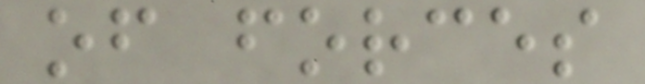of forces
